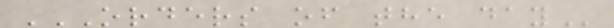ORDERS OF THE DAY
